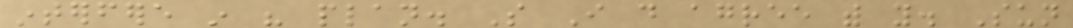interfere in his plan. So I do agree with you. Sun
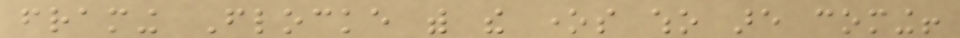framing Flocke with the ones who are coming!
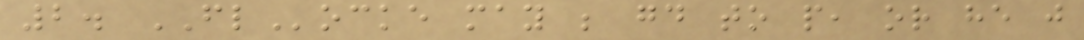2. FLocke may be good to people, or he just
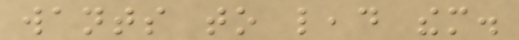wants to lead them.
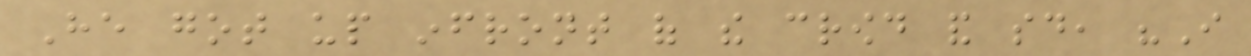He got up infront of the crowd and said, "I
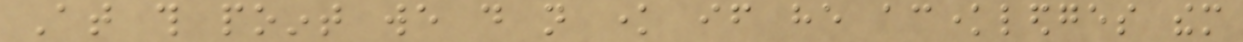At this point we do not know if he acknowledges them
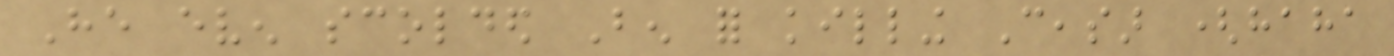He even scolded Ben for killing Ceasar (haha
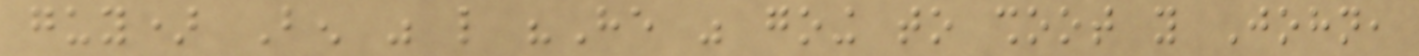guy) Ben was like "He was going to shoot you John,
